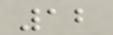12
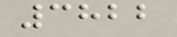3822
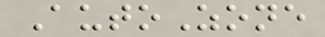AutoZone
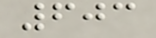603
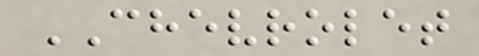CHEVROLET
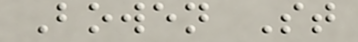Bowen St
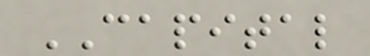CAPITAL
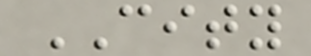CITY
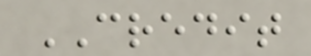CREDIT
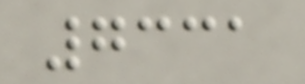7331
